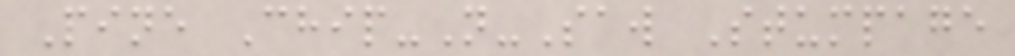Pine Chip-N-Saw Stumpage
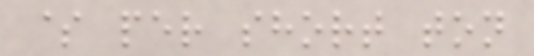$ per short ton
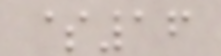$16
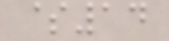$14
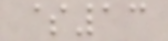$13
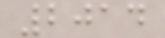2014
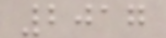2017
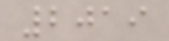2019
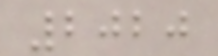2020
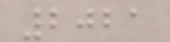2021
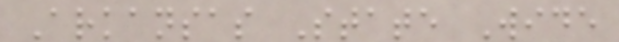Arkansas State Wide
